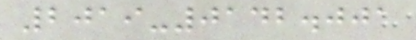2019-0142.001
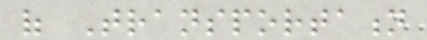of Transportation
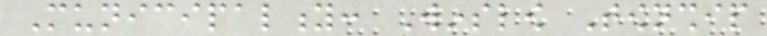Municipality: Winslow Township
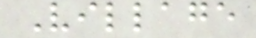Village
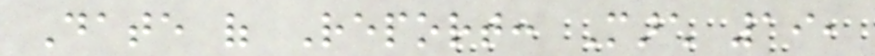Date of Report: March 19,
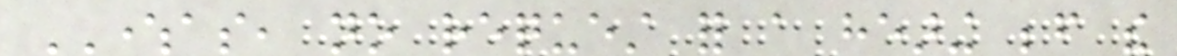WHEREAS, no request for a hearing before the
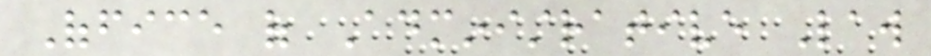Office of Administrative Law
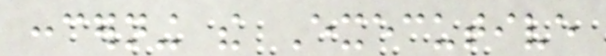concerning the Executive
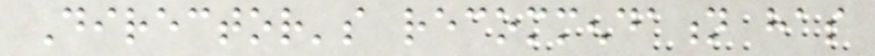Director's recommendation has
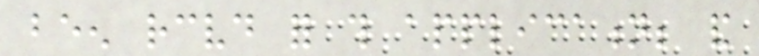been received for this application; and
